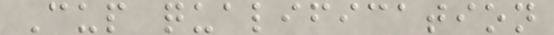Cup qualification
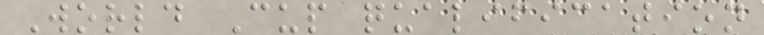World Cup qualification
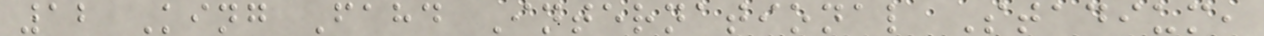12 King Fahd International Stadium,
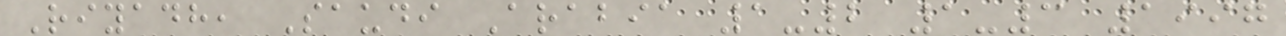Riyadh, Saudi Arabia 1-2 1-3 1997
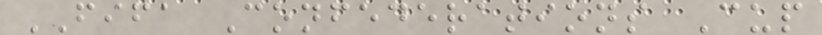FIFA Confederations Cup
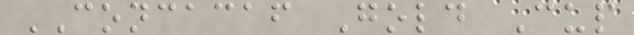CONCACAF Gold Cup
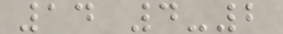14 4-2
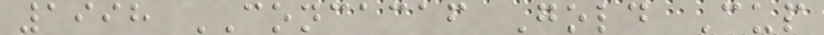1998 CONCACAF Gold Cup
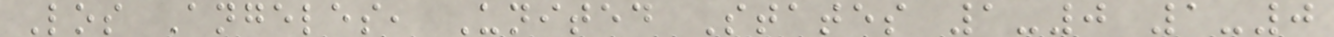Los Angeles, United States 1-0 1-0
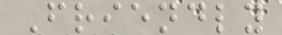Friendly
